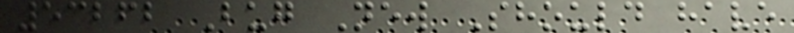53262 Bug New Should have
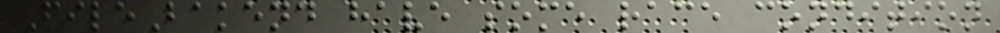FileBakend have some race condition
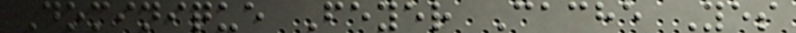Dominique Feyer Cache Yes
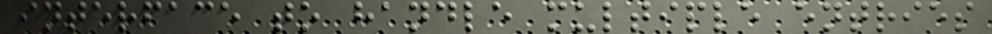interface to handle multiple entries
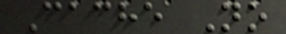Cache No
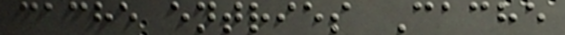cache entries Cache
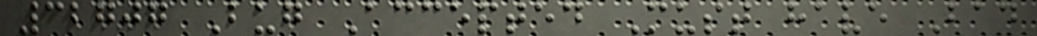32707 Bug Accepted Must have Bad
